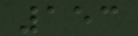153
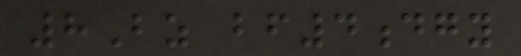8Bz bf4dgy
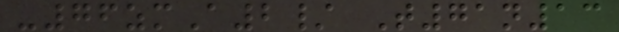-76zmA2/ T71n13
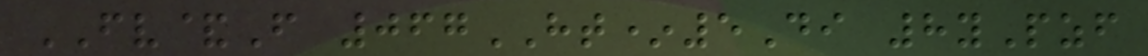FV&F 067HT*5Di 8yPzf
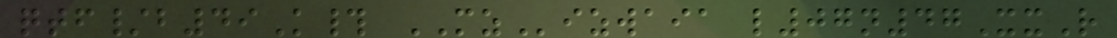qtf/b49K# MZizwaia l07n47XxR
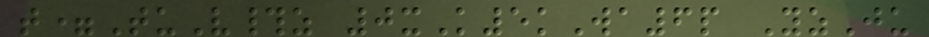t=TuV#z 0xK5kWa6p YzJu
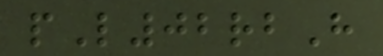pL02rbH
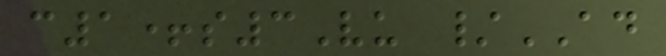c1+s3Vu /AD
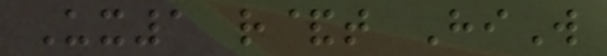Ux1 r&t HiW
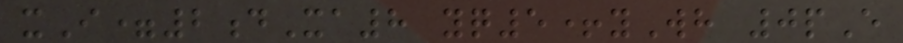xI=2dXa8 yq5+yWh 0pE
